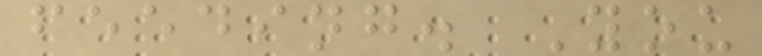feeding. You
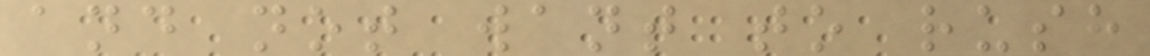and not want to rush
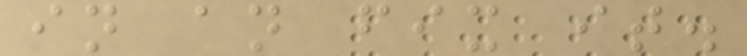in an fix it.
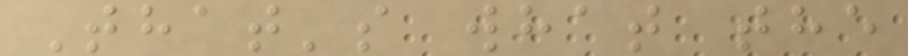That's what the
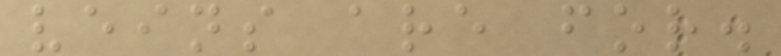veins are for.
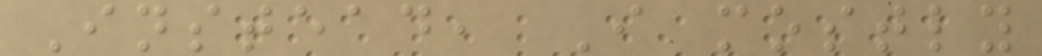Instead, I mostly
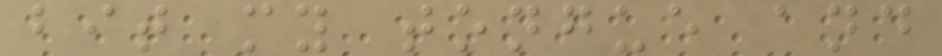bit my tongue and
